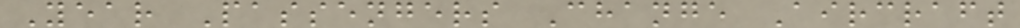Year Passengers Change Aircraft
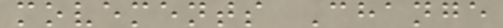movements Change
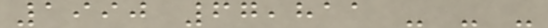1990 67,811 - - -
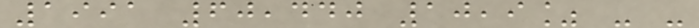1991 60,440 10,9% - -
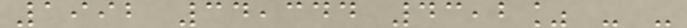1992 34,344 43,2% - -
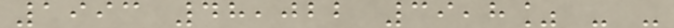1993 48,022 39,8% - -
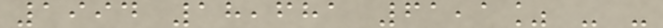1994 18,681 61,1% - -
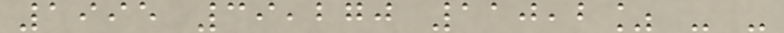1995 39,270 110,2% - -
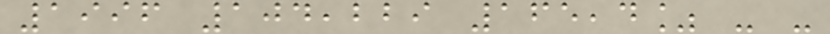1996 104,229 165,4% - -
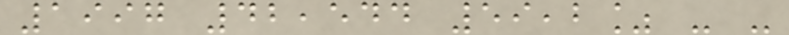1997 42,544 59,2% - -
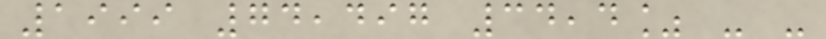1999 74,497 34,4% - -
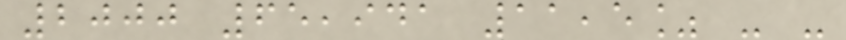2000 65,941 11,5% - -
